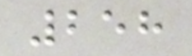258
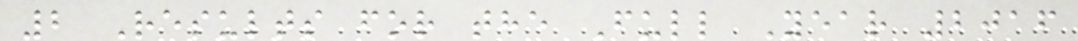2 Results for the Full Year 2016
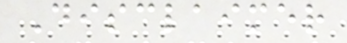Disclaimer
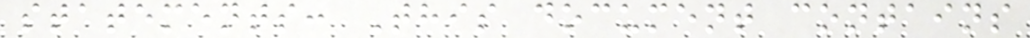statements: This document contains
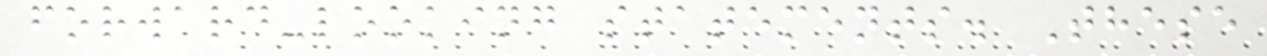forward-looking statements. These
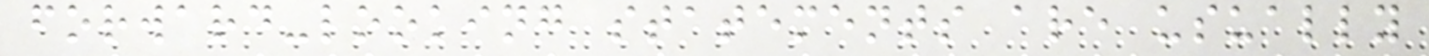forward-looking statements are usually
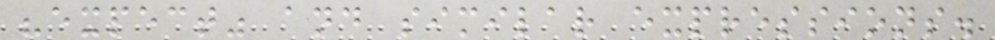"expect" and similar expressions.
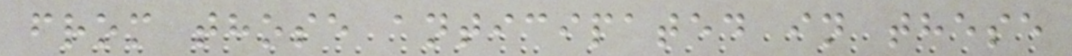from those anticipated in these
